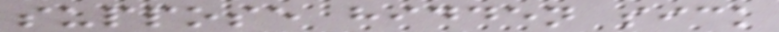suppose hidden sick
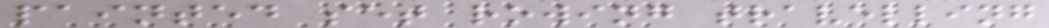painted set rowing travelling
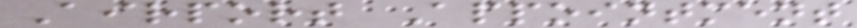Airport Appointment
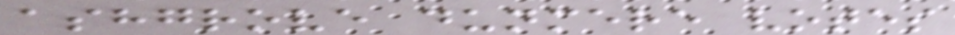ashgrove dunmere votes
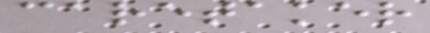caretaker
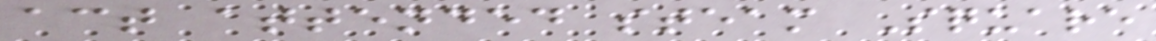act attended steam Square
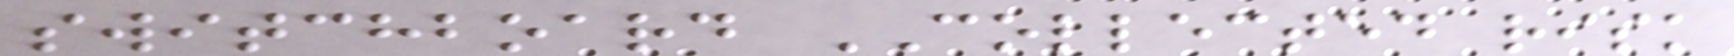switchboard COLLECTED risk
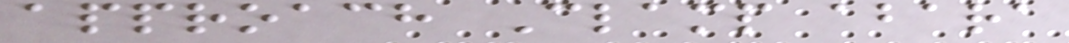approach Clamp abara
